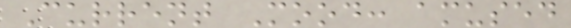Current Mood: amused
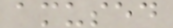amused
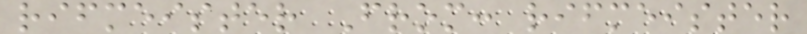rifmeister From: rifmeister
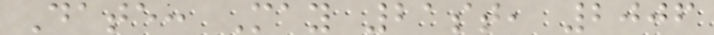Date: May 21st, 2006
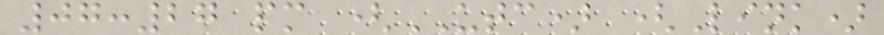07:27 pm (UTC) (Link)
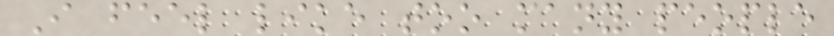I feel like too many people
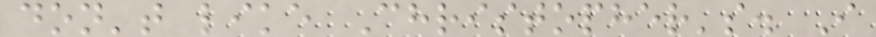don't like Christopher's. I
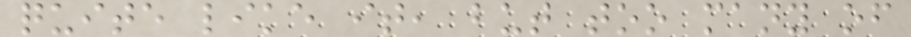quite like it, but too many of
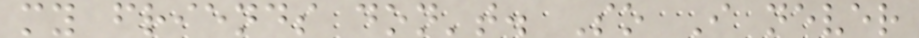my friends don't. So I never
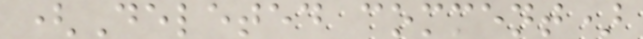(Deleted comment)
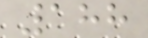188
